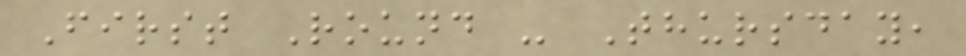First Round - Thursday,
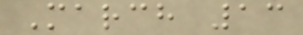March 13
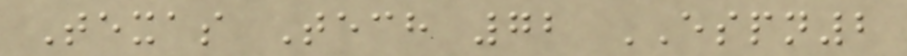Texas Tech 72 ESPN2
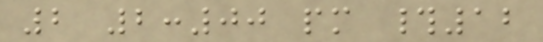2 2:00 pm #12
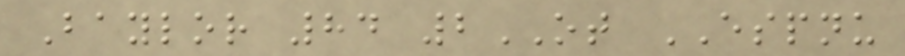Baylor 84 2OT ESPNU
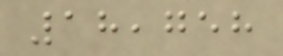18,758
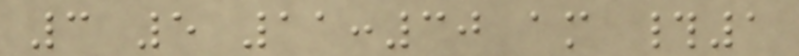3 5 11:30 am #1
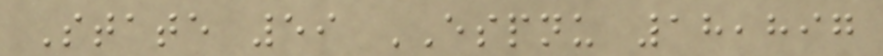State 59 ESPNU 18,897
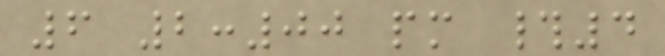6 2:00 pm #4
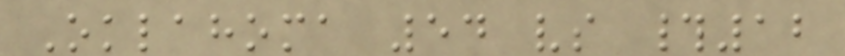Oklahoma 54 vs #12
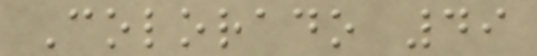Colorado 49
